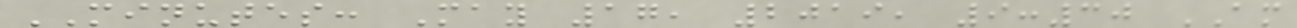MINUTES: May 17, 2019, 9:30 AM
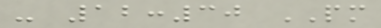- 12:30 PM
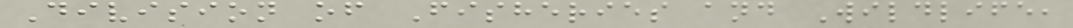Division of Fisheries and Wildlife,
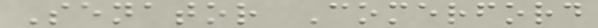Senator Comerford
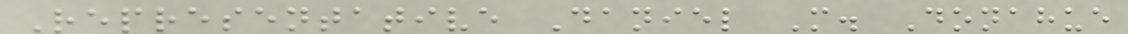Representative Daniel M. Donahue
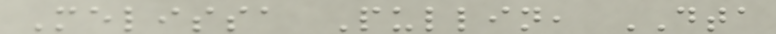Melissa Pullin, DTA
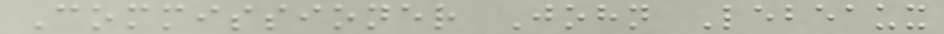Commissioner John Lebeaux
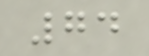74
